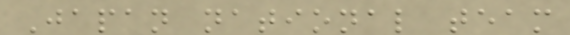Japan national team
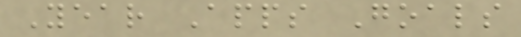Year Apps Goals
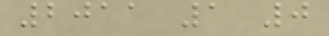2011 1 0
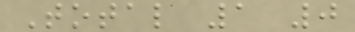Total 1 0
